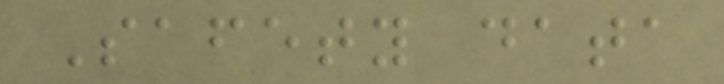Safety data
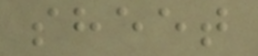sheet
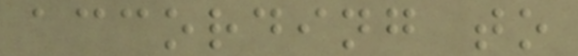according to
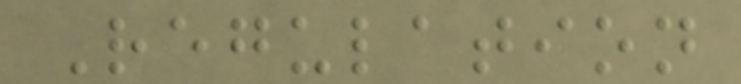Regulation
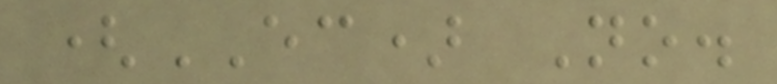(EC) No.
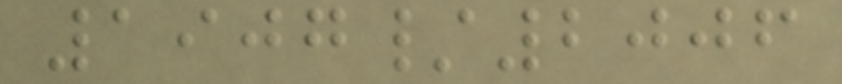1907/2006
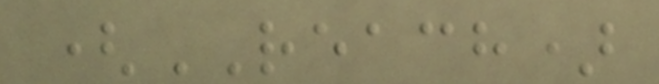(REACH)
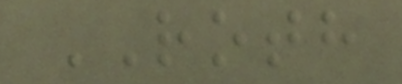ROTH
